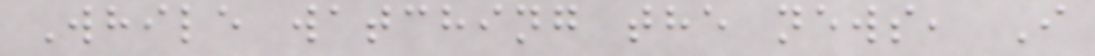While watching the news, I
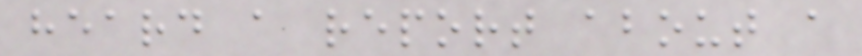heard a report about a
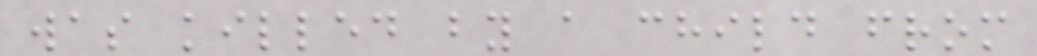was killed by a child from
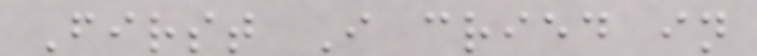First I cried in
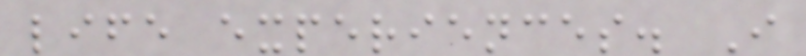life experiences. I
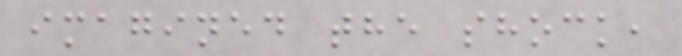imagined the shock,
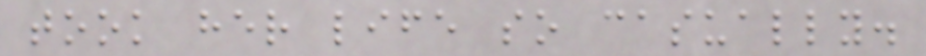took her life so casually.
